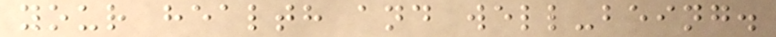your health and well-being.
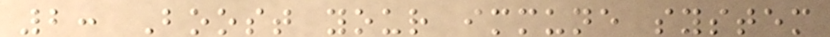2: Boost your immune system
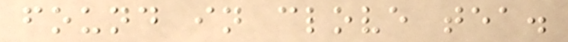found in clove tea.
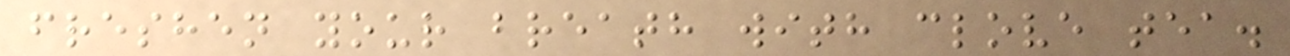freshen your breath with clove tea.
